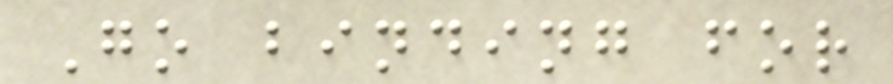Go binding for
